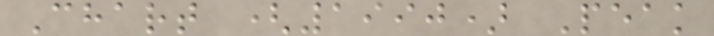Chart (1990) Peak
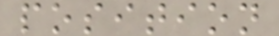position
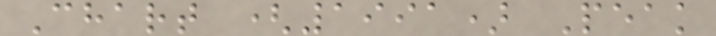Chart (1991) Peak
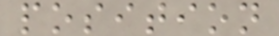position
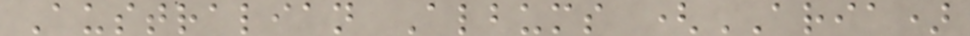Australian Albums (ARIA)
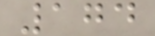174
